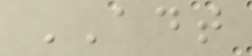ADT
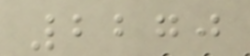2270
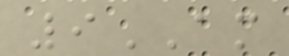9AM
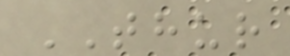THUR
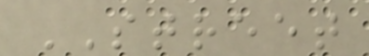STREET
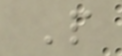P
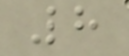8
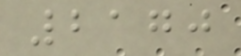2170
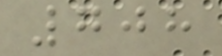708
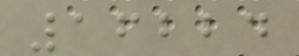16224
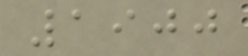1900
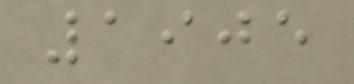1905
